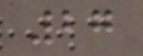27
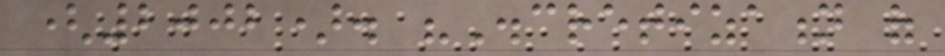(2002). "Discretization of
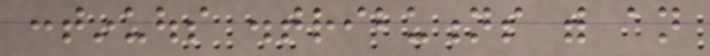continuous distributions with an
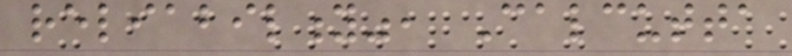reliability", Calcutta
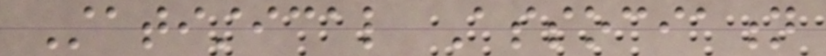Statistical Association
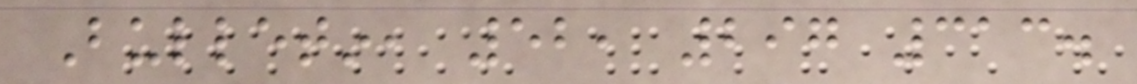Bulletin, 52, 297 313.
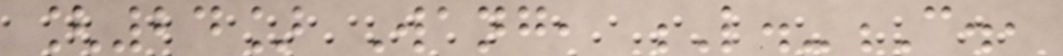[24] Wang, L.-C.,
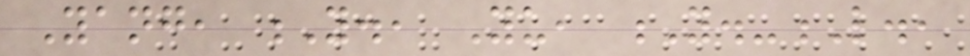Yang, Y., Yu, Y.-L.,
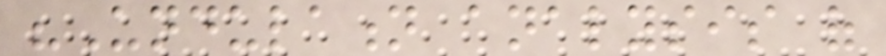"Undulation analysis of
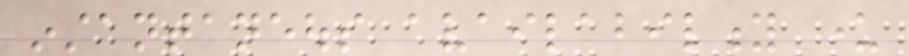instantaneous availability under
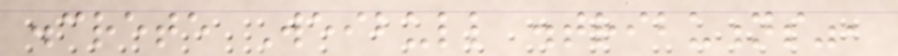discrete Weibull distributions",
